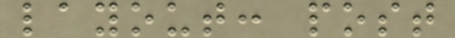layout: post
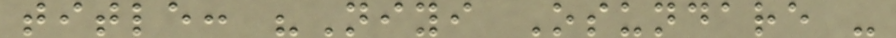title: "Niyi Osundare -
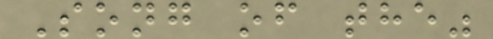Song of the"
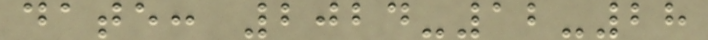date: 2024-12-28
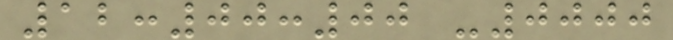12:00:00 -0000
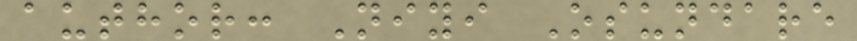author: Niyi Osundare
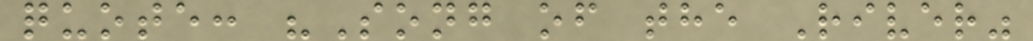quote: "Song of the River"
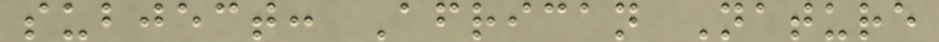subject: African Nature
